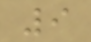9
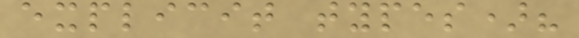explicit types)?
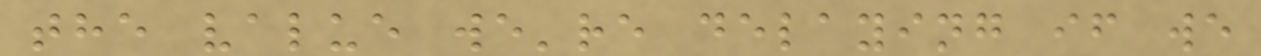the value we're delaying if we
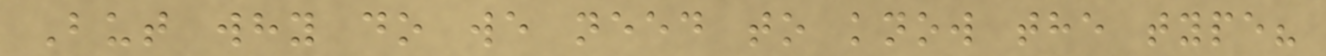But why do we need to know the type?
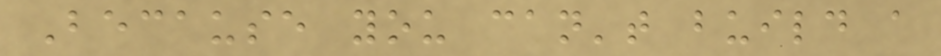Because you can't build a
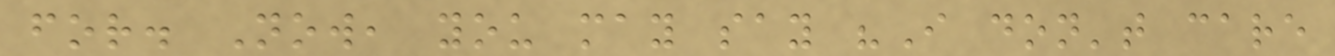for. Now, you may say "I don't care
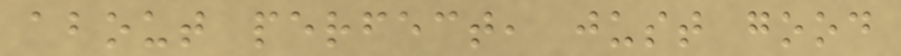about perfect, just good
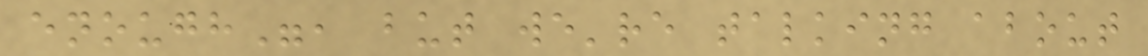enough", but we're talking about
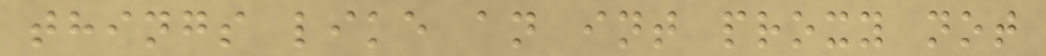things like an int proxy not
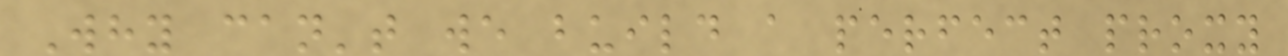Why can't we build a perfect proxy
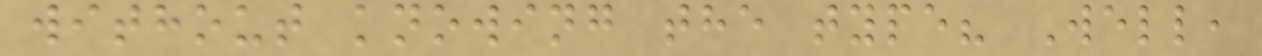without knowing the type? Well,
